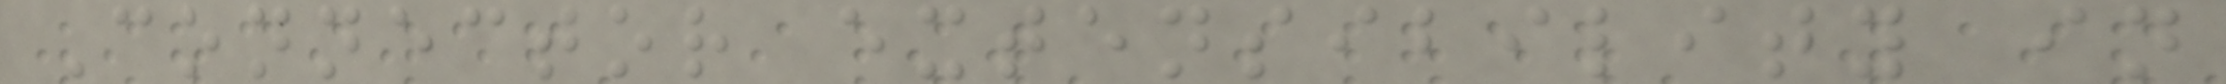Connector extensibility in
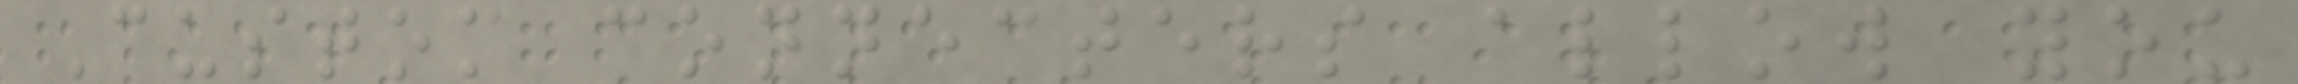Custom connecters allow you
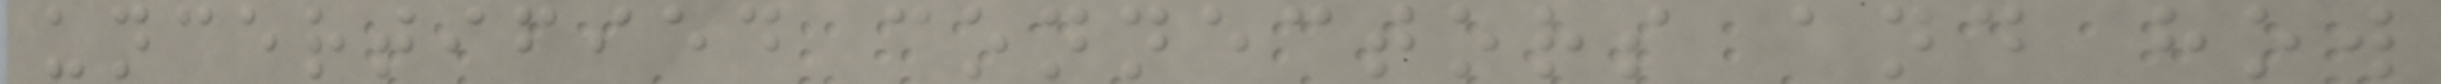uncertified connectors and how
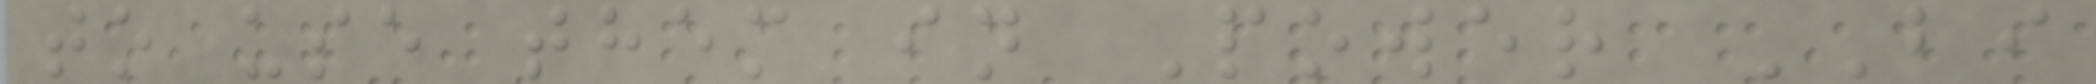to use them in Power BI
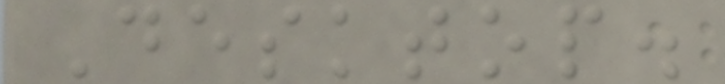Desktop.
